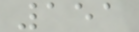151
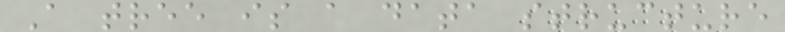A tree is a data structure
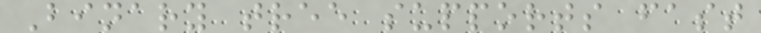Binary tree supports fast
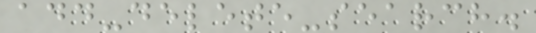add-delete-search.
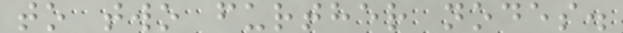to two further nodes.
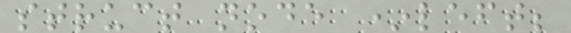struct node *left;
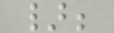};
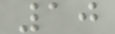10
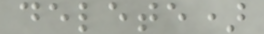delete)
